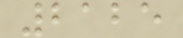2125
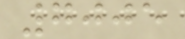7005
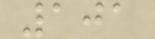101
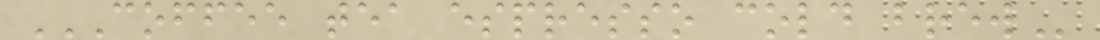COFFEE TEA ESPRESSO COLD BREW
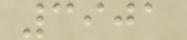3901
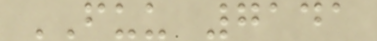FUU 7141
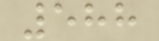588
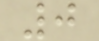0
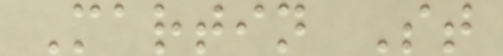Martin St
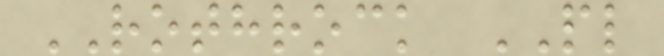ROTHROCK PL
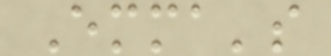Emma's
